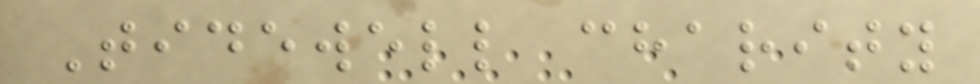Tidewell charity
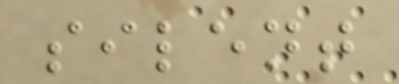silent
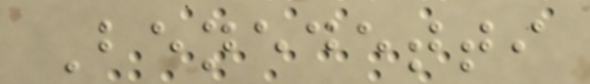Benedetti
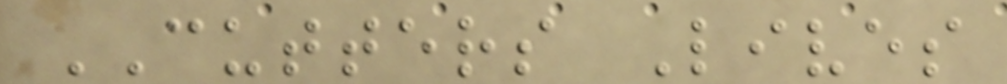CUTTERS Lives
